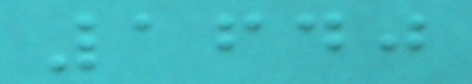1640
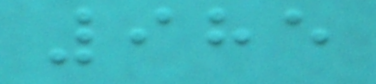985
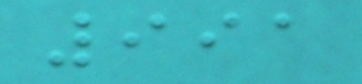991
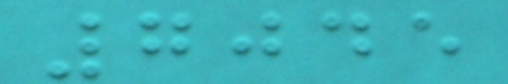7045
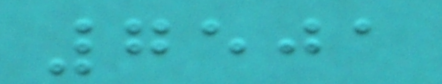7501
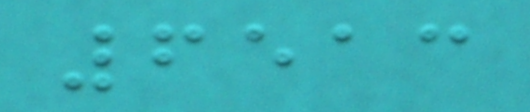6513
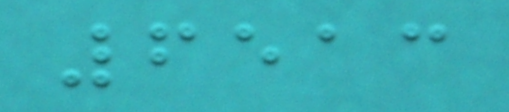6513
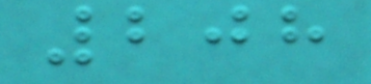208
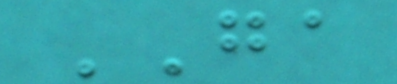GA
